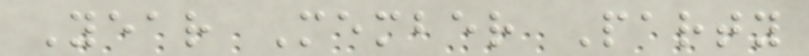Year Member Party
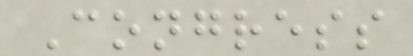Congress
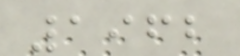1962
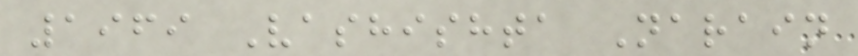1969 Vashishta Narain
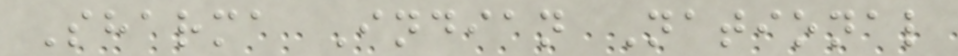Sharma Indian National
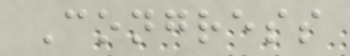Congress
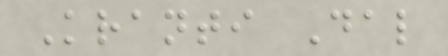Kranti Dal
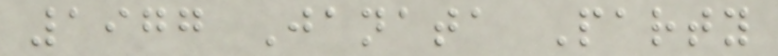1977 Janata Party
